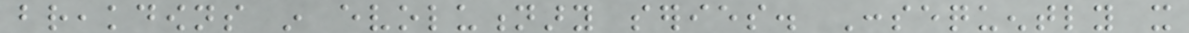breakdowns in evolutionary series. Consequently it
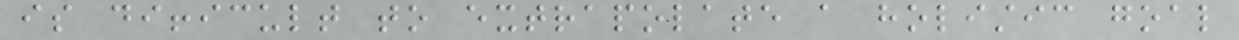is difficult to extrapolate a holistic goal
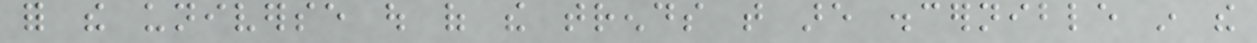for the universe out of the trends that are discernible in the
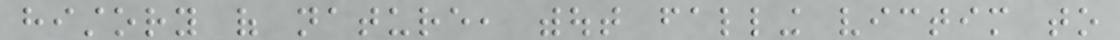history of nature, without falling victim to
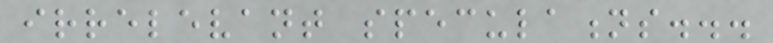irrelevant speculations...
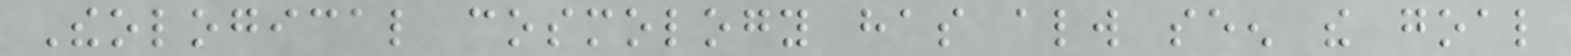Theological cosmology has always seen the goal
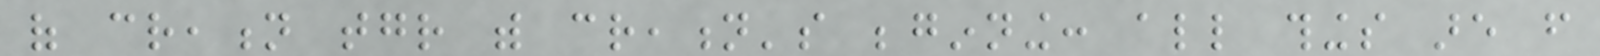of creation together with creation's beginning: all things are from
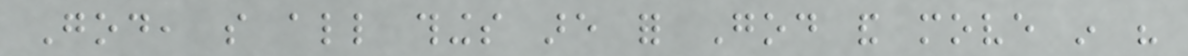God, so all things are for God and move in his
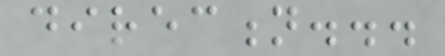direction...
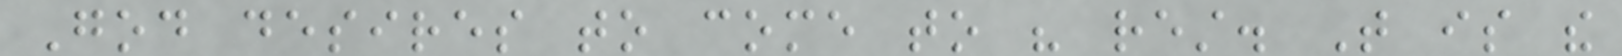God desires to come to his rest. That is the
